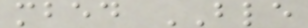mbed BLE
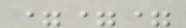===
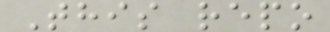This repo
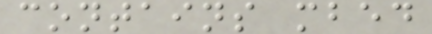contains mbed
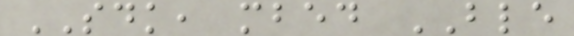SDK, mbed BLE
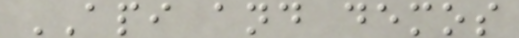API and demos
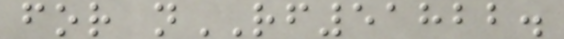for nRF51822.
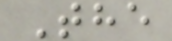The
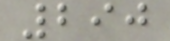290
